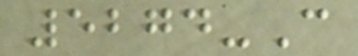5274-C
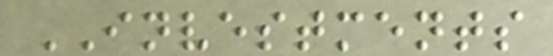INVESTMENTS
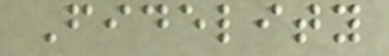Fidelity
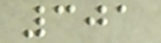301
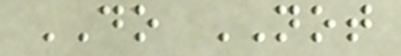DO NOT
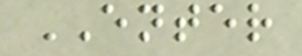ENTER
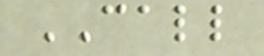CALL
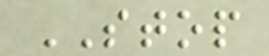STOP
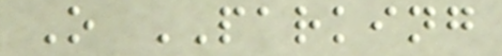O PARKING
